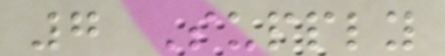7 Supply
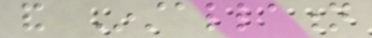and Installation
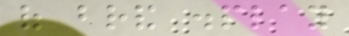of brand display
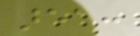area:
